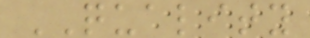QUALITY
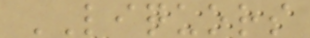LIQUORS
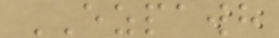EZPAWH
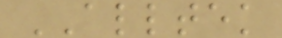ALLTEK
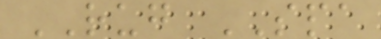RUG SPA
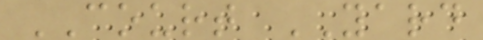COURT YARD
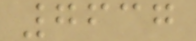7637
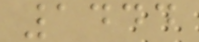1444
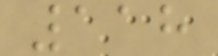118
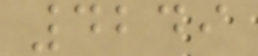4249
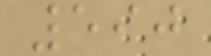590
